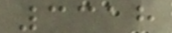3318
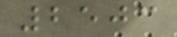2503
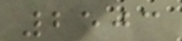2503
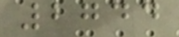2744
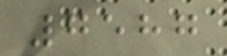7587
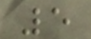5
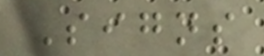Signs
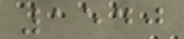1540
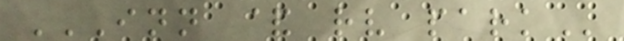INN & RV PARK
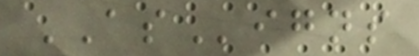ASigns
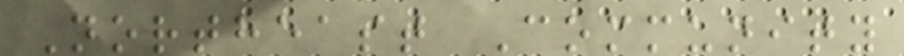Northeast Community
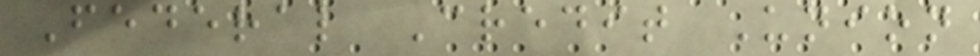Federal Credit Union
